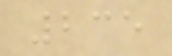235
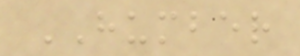HUMBER
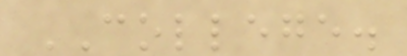COLLEGE.
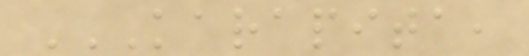KARAPITA,
